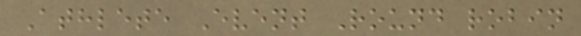Athlete Event Round robin
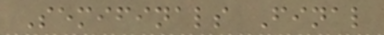Semifinals Final
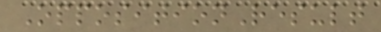OppositionResult
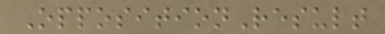OppositionResult
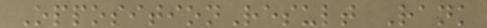OppositionResult Rank
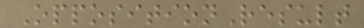OppositionResult
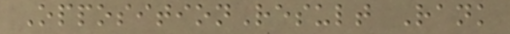OppositionResult Rank
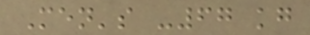Men's -67 kg
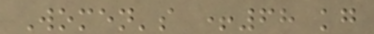Women's +68 kg
